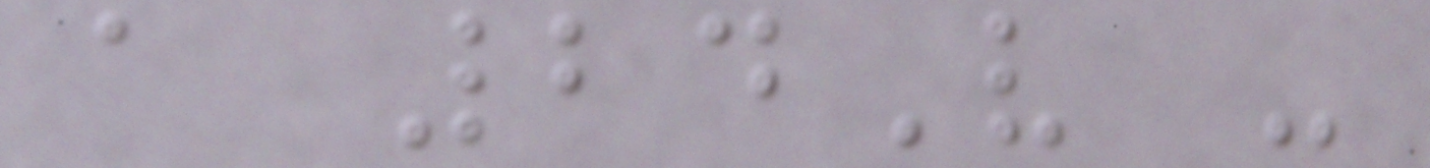a 24V -
